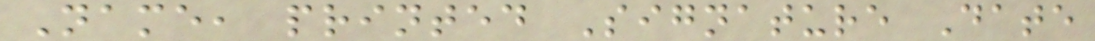Name, printed Signature Date
